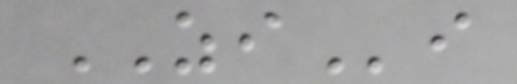ZIi
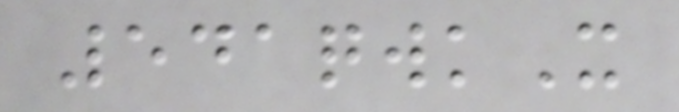541qwkX
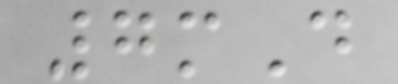7mD
